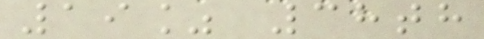19% 38th
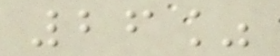26%
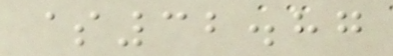$32.87
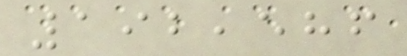192,586
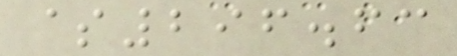$296.63
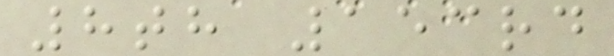8th 153rd
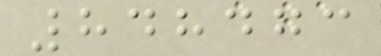848473
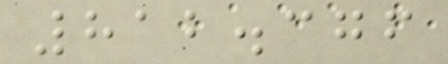812.376
